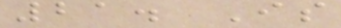21. Is
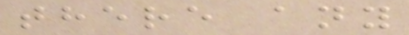there any
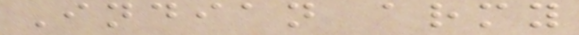Indian army
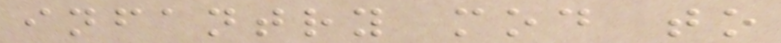infantry mod to
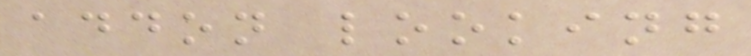addon looking
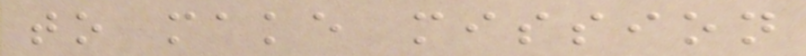to make mission
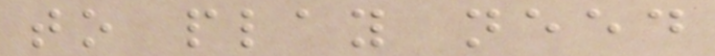to play need
